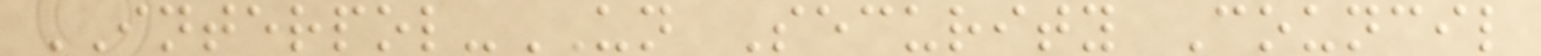INTERPOL-UN Security Council
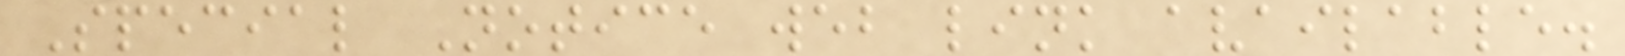Special Notice web link available.
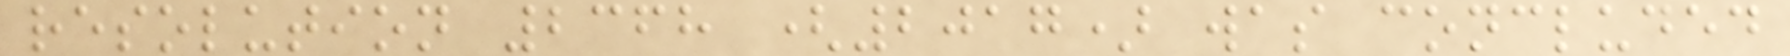resolution 2368 (2017) was concluded
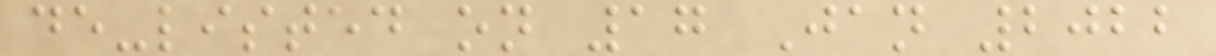de-listed on 17 Jan 2022
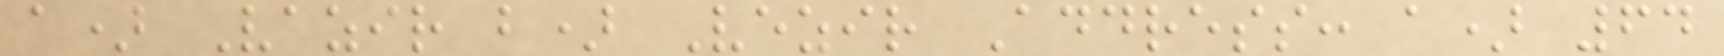a) Vazir b) Vezir Address: a) 64
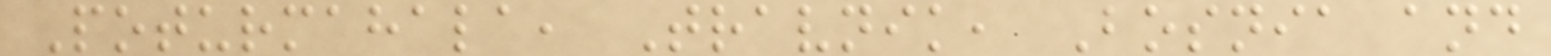Poturmahala, Travnik, Bosnia and
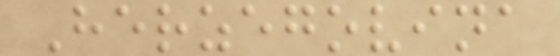Herzegovina
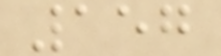157
